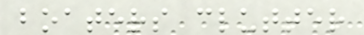boaters clutter
